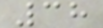38
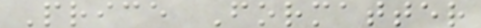Price Formatter
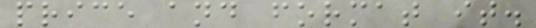price and format it.
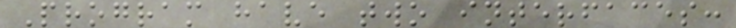Program have two interfaces:
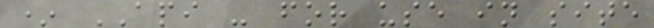* API - for use in site
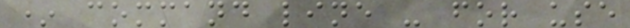* command line - for use
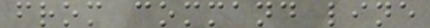from command line
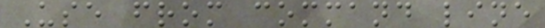Use from command line
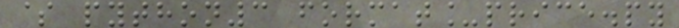$ python3 format_price.py
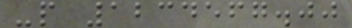-p 1234567.00
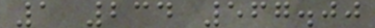1 234 567.00
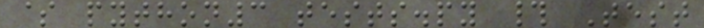$ python3 tests.py # Test
